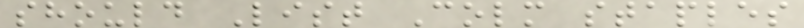should List Colm staples
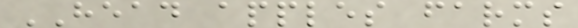HEAD apples farms
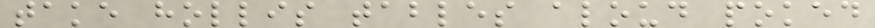take hollis tables aloud poked
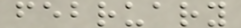february
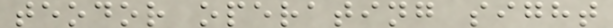teodor operating sight
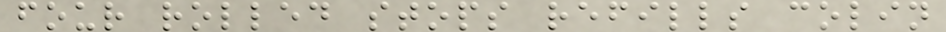four rolled stops refills colin
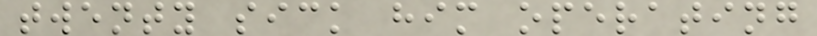twenty sick him operating
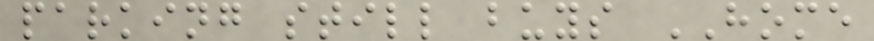parking still buys HOME
